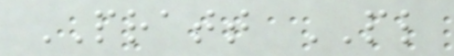PRATT PL
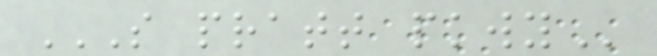S PRATT PKWY
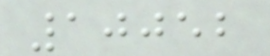10052
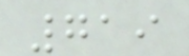719
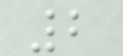2
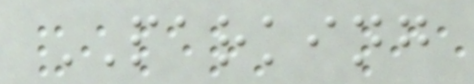PARKING
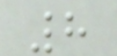8
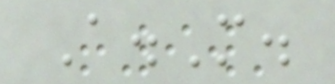A.M.
